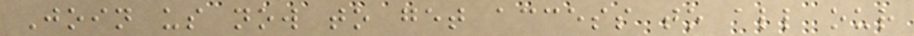Join us now to get access to all our
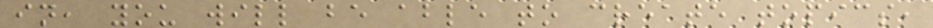in, you will be able to create topics,
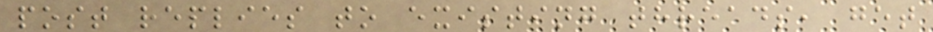post replies to existing threads, get
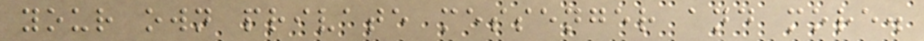your own private messenger and more.
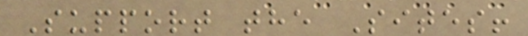Support the Sites!
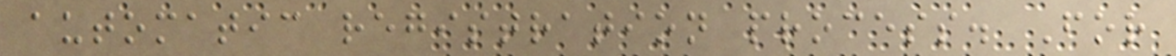automatic registration process. For
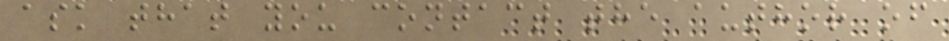ask that you contact the author of
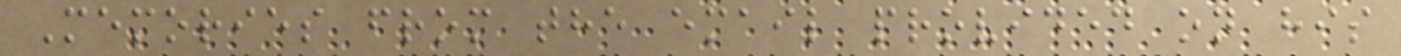Memories from the email provided on his
